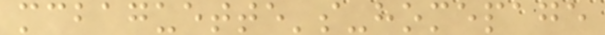mcbaguette's-homepage
